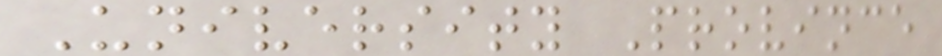University Province
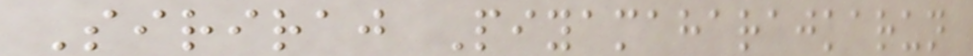Siriraj Piyamaharajkarun
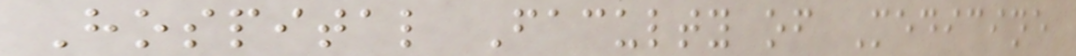Hospital Faculty of Medicine
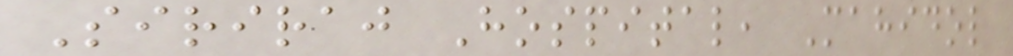Siriraj Hospital, Mahidol
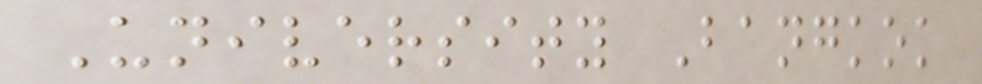University Bangkok
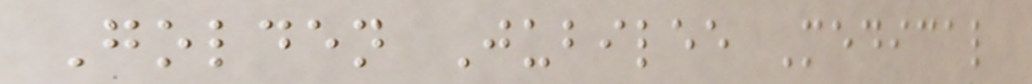Golden Jubilee Medical
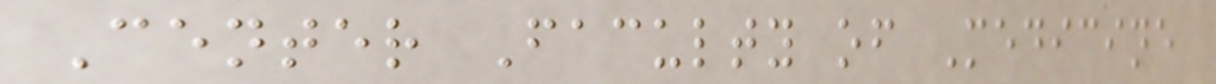Center Faculty of Medicine
